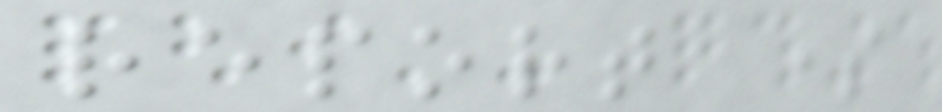report some
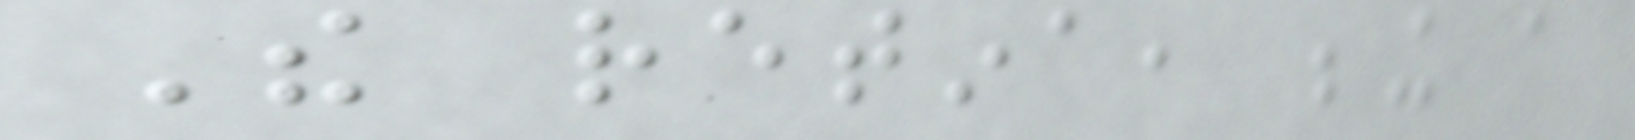The retina, being a
